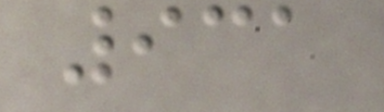931
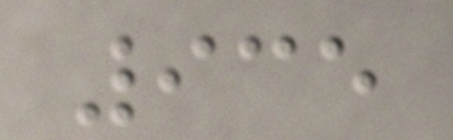935
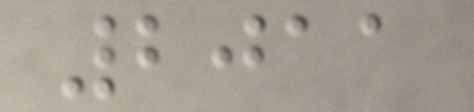2011
